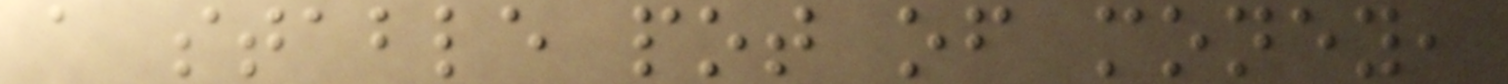a stable pot of money,
